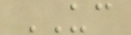UC
